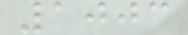1003
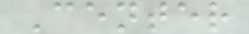Center
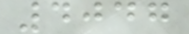4047
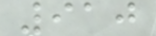910
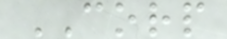CORP
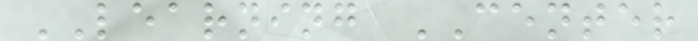LEARNING CENTER
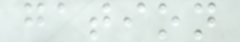gation
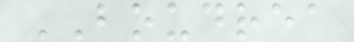BOUDREA
